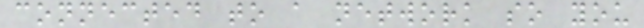connected to a network so you
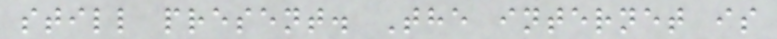still present. The internet is
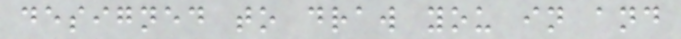designed to draw you in and
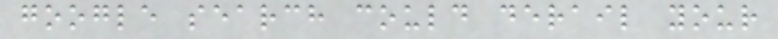google search could derail your
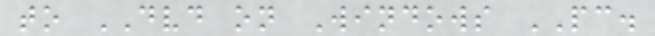to DVD on Windows PC.
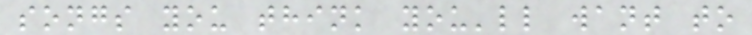songs you think you'll want to
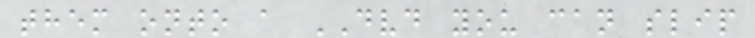them onto a DVD you can slip
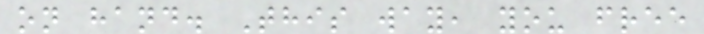on hand. This way, you free
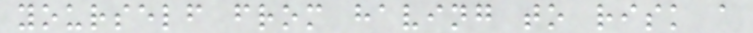yourself from having to risk a
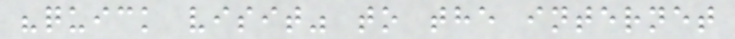"quick visit" to the internet
